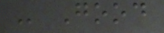- Good
